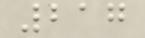217
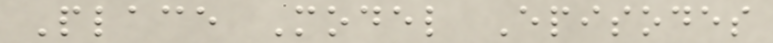Place Model Episodes
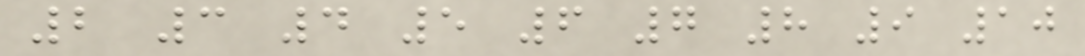2 3 4 5 6 7 8 9 10
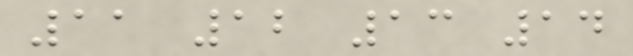11 12 13 14
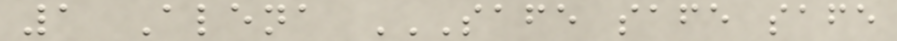1 Alena SAFE SAFE SAFE
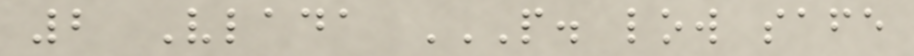2 Vlada P. LOW SAFE
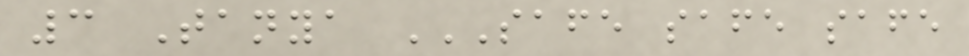3 Tanya SAFE SAFE SAFE
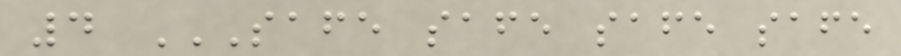4 SAFE SAFE SAFE SAFE
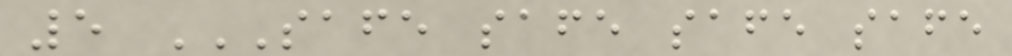5 SAFE SAFE SAFE SAFE
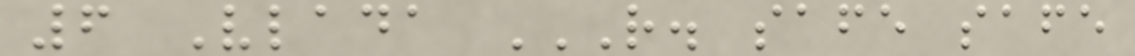6 Vlada R. SAFE SAFE
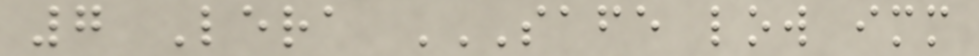7 Lera SAFE LOW IMM
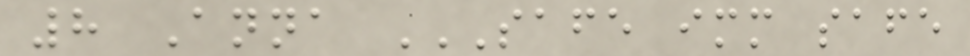8 Anna SAFE IMM SAFE
